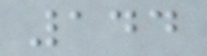144
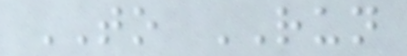TO RUN
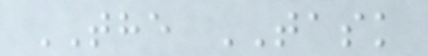THE TASK
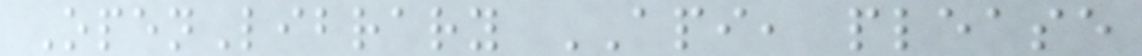OpenLibrary API, please
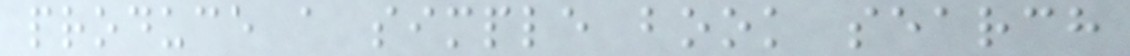produce a simple book search
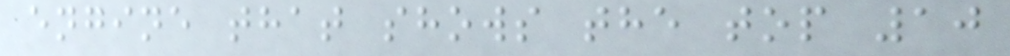engine that shows the top 10
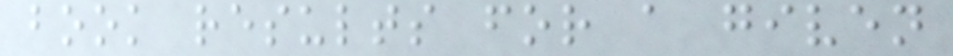book results for a given
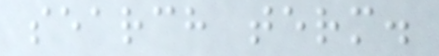search term.
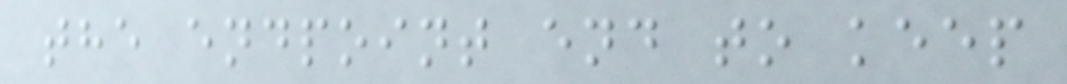the endpoint end to keep
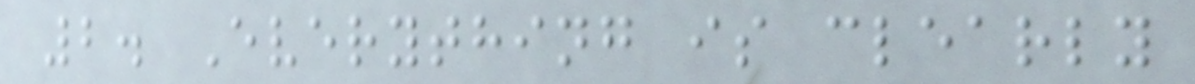2. Everything is clearly
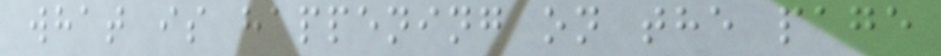what is happening on the page
